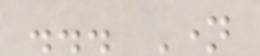... Name
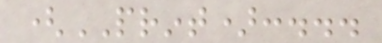(PRINT):...
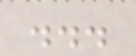...
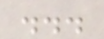...
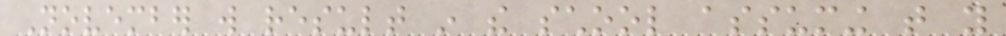November will result in the school assuming that you
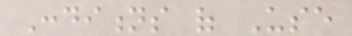Conditions of Use
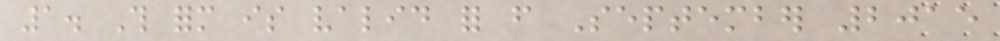1. This form is valid for from September 2015
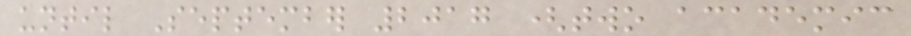until September 2017 (two academic
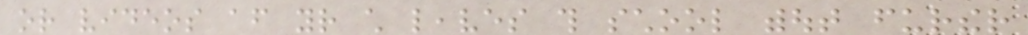or videos after your child leaves this school without further
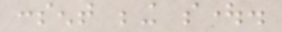consent being sought.
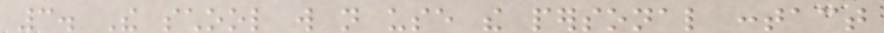3. The school will not use the personal contact
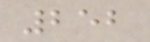252
